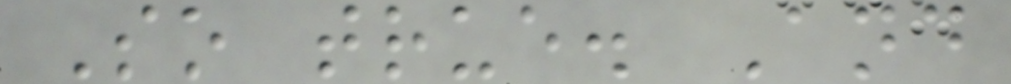So true. And
